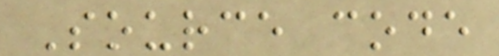Source code
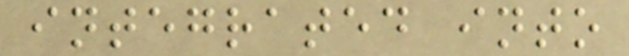integrated into
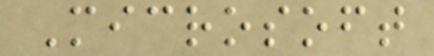Microsoft
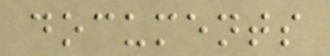documents
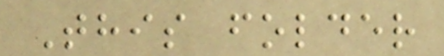This folder
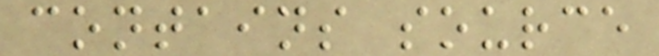contains source
